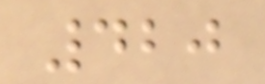420
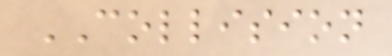COLLISION
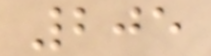205
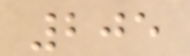205
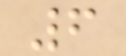6
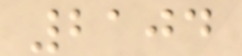2104
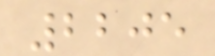2205
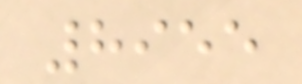8955
